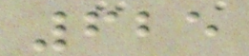625
